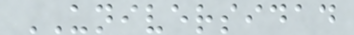UNIVERSIDAD
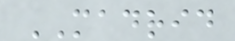MADRID
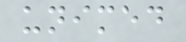unimed
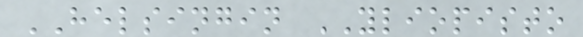HELSINGIN YLIOPISTO
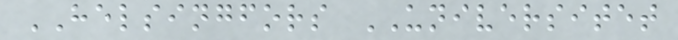HELSINGFORS UNIVERSITET
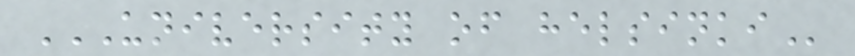UNIVERSITY OF HELSINKI
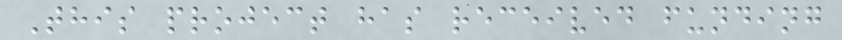This project has received funding
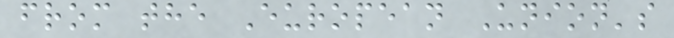from the European Union's
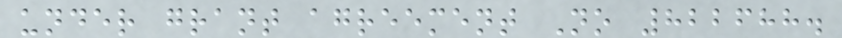under grant agreement No 822688.
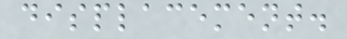displacement.
